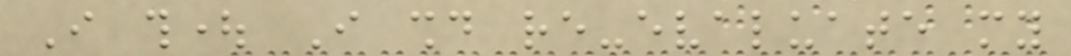I thought I should re-evaluate my
